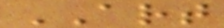ART
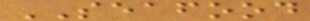SEAFOOD
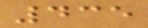435
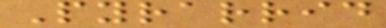Pyrarrid
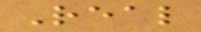Real
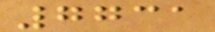7731
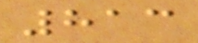813
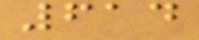614
